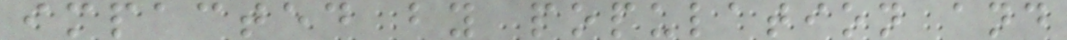impacted by population and
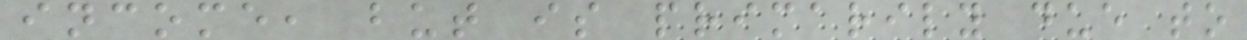income, but is primarily due to
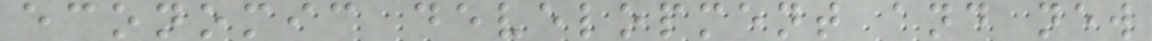economic development and new
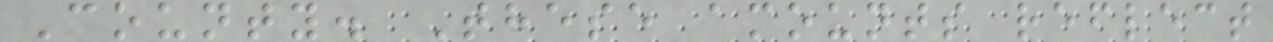County. These amounts reflect
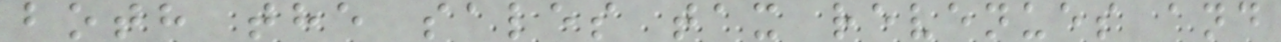both the sales tax revenues and
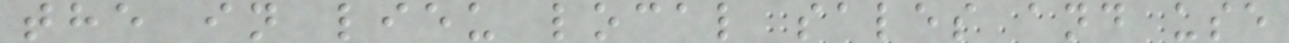the in lieu local sales and use
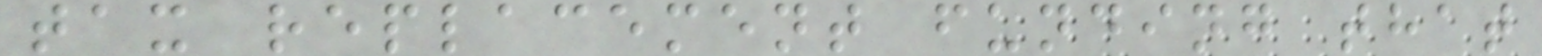tax replacement funding that
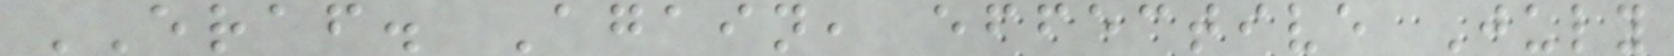ERAF. Again, effective July
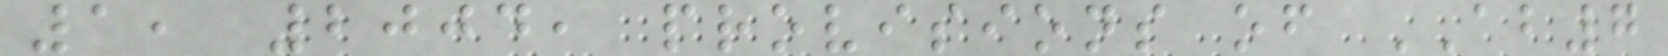1, 2004, provisions of AB7
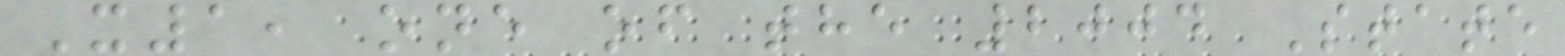X1, one of the 2004 State
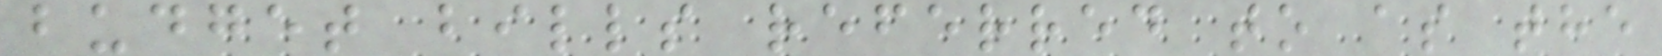budget bills referred to as the
